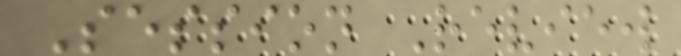Session Review
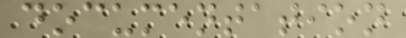documentation
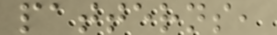patterns,
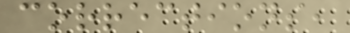corrections,
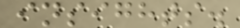insights.
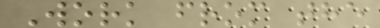Work from the
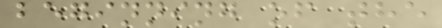beginning of the
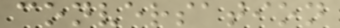conversation
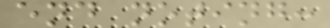end noting:
